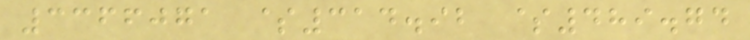3366071 $314.92 $489.74
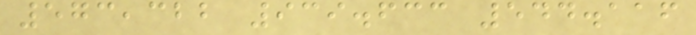573,322 939.633 544.116
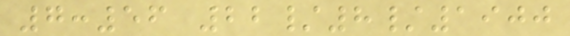7:56 22/8/1900
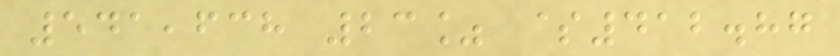541,638 23% $412.87
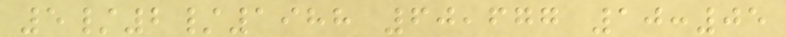5/2/1988 60,677 10:05
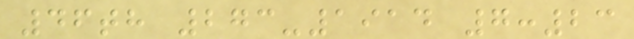46th 273-1914 7:23
